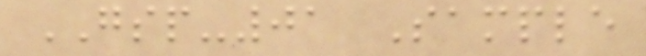GSP-01 Sample
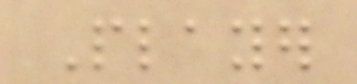Player
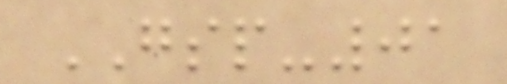GSP-01
